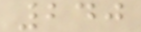240
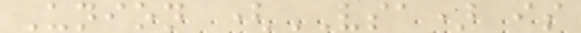Union (VSA) is
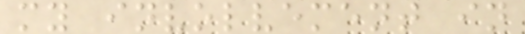my involvement in
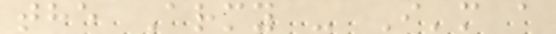the Army - I'm a
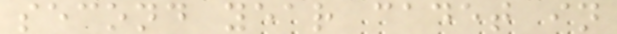second year cadet in
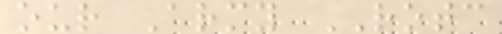our Army ROTC
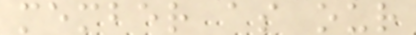member as our
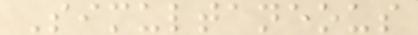Simultaneous
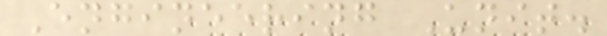Engineering Unit.
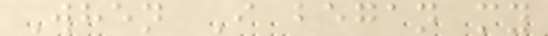When I began my
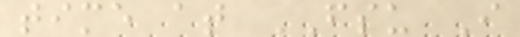time at FSU I
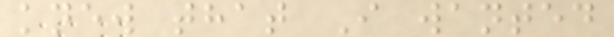knew that I wanted
